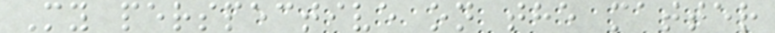My perspective on the matter
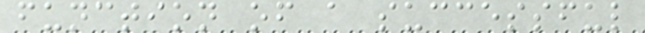function of a successful
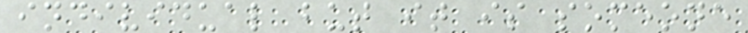individual but it is someone
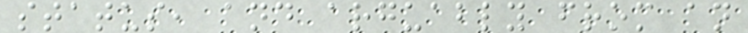status, and arguably from an
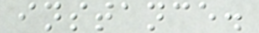instance.
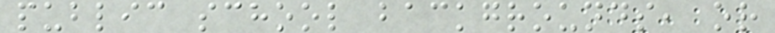public school backgrounds, or
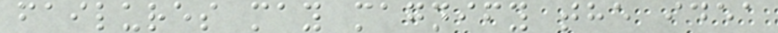failures may magnify the idea
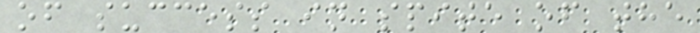of success in spite of the
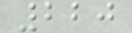220
